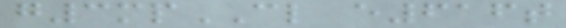g3mpCL e616t
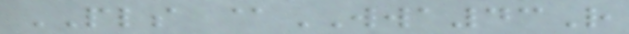PLS @WWA43R
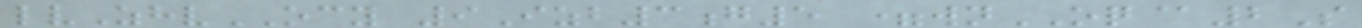lvZhvOCY 9Izb3g5 =wnOQ@2S
